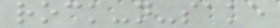rock-n-sake
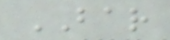BAR
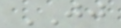JJ
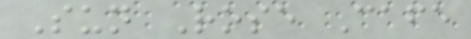Sun Rose Cafe
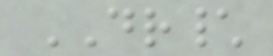DR\
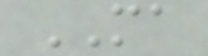MA
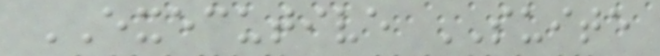EXECUTIVE SUITE
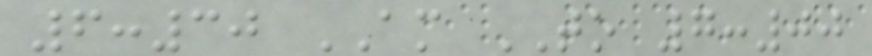6:30 AM TO 7:00
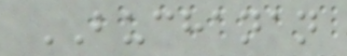BUCHANAN
